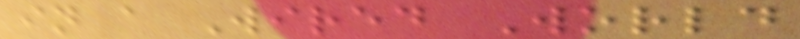in a Wired World
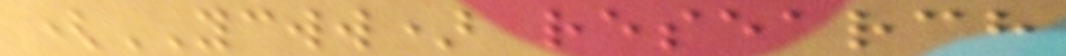(YCWW) research
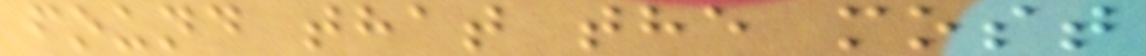found that the most
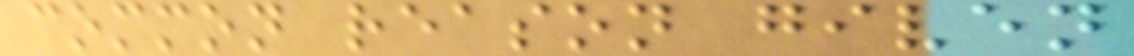common reason given
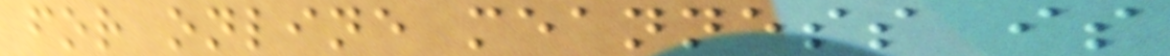for online meanness is
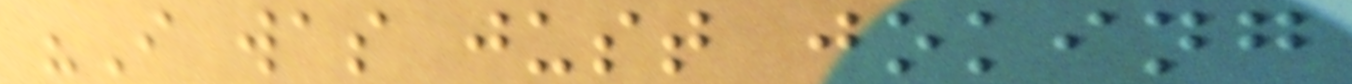"I was just joking
